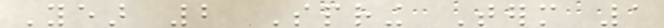Year 2 Spring Term 1
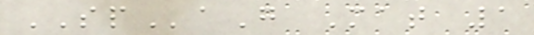SPaG Mat 1
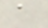a
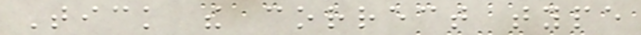Tick the correct type
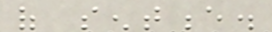of sentence.
